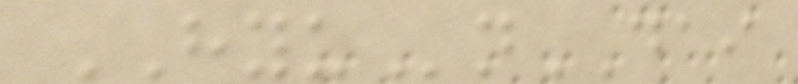HYUnDAI
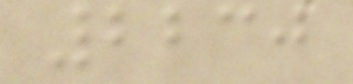2230
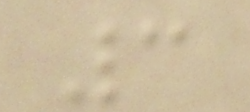3
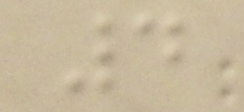4
